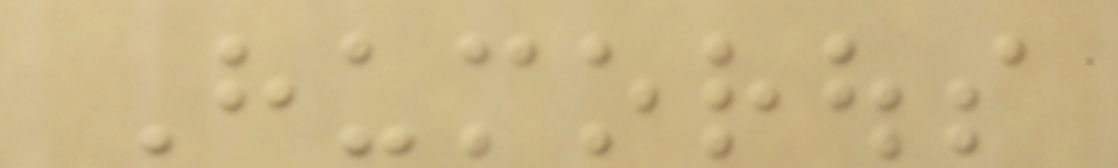Humorous
